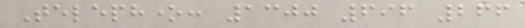Telephone: 1300 696 266
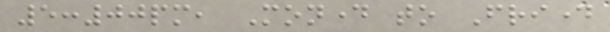5:00pm, Monday to Friday
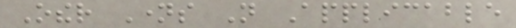Other Names Not Applicable
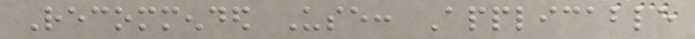Recommended Use: Applicable
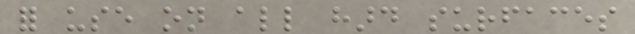for use on all hard surfaces
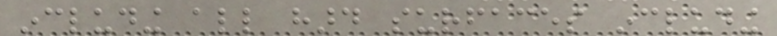including all hard surfaces including
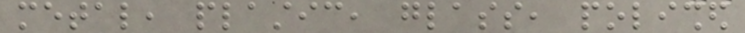metal, plastic, glass, polished
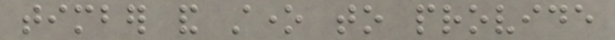timber and stone to provide
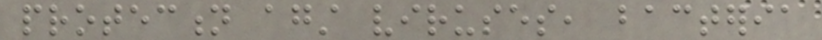protection against viruses, bacteria
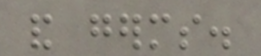and germs.
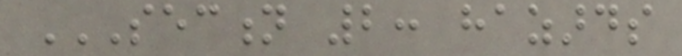SECTION 2: HAZARDS
